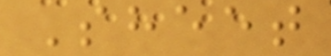Sheet
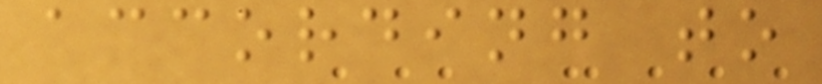according to
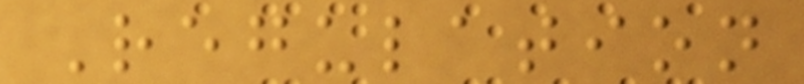Regulation
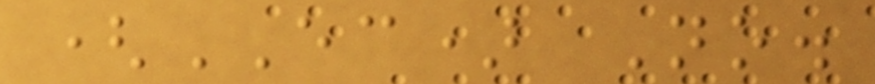(EC) No.
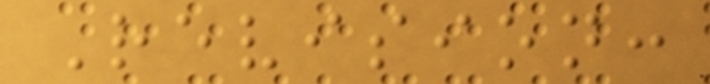Revision:
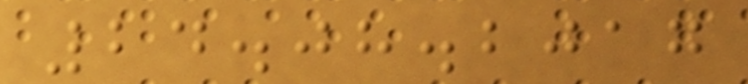24.08.2017
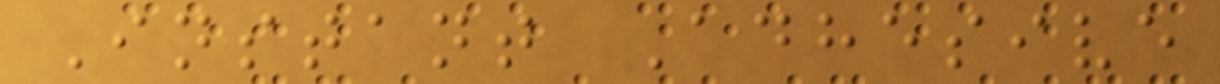Instant Adhesive
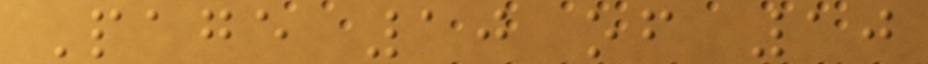Page 10 of 10
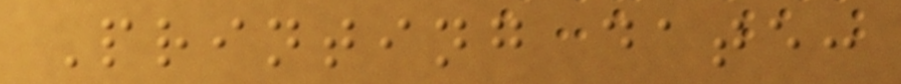Printing date:
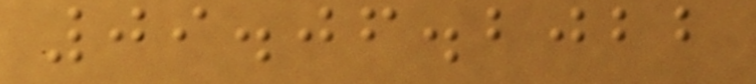09.06.2022
